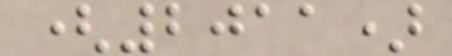(2011)
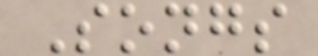Songs
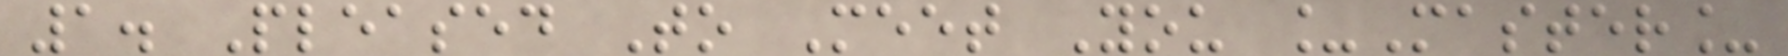1. Pleased To Meet You _Master_
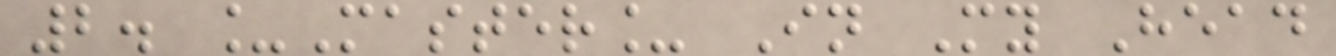2. _Master_ In My Head
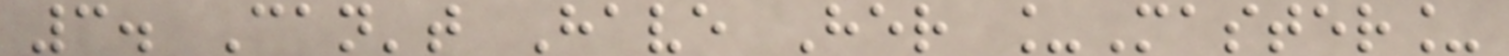3. Can't Have Her _Master_
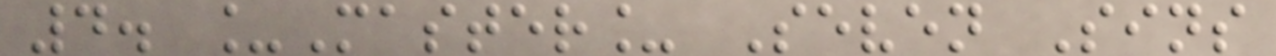4. _Master_ Seven Sins
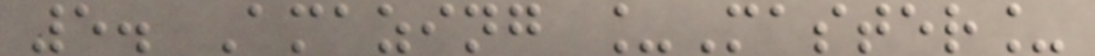5. Amazing _Master_
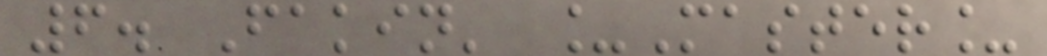6. Fakin' _Master_
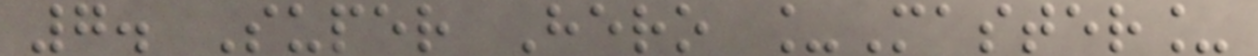7. Super Hero _Master_
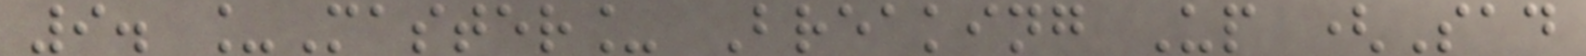9. _Master_ Breaking Up (Sad
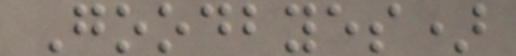Goodbyes)
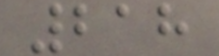218
